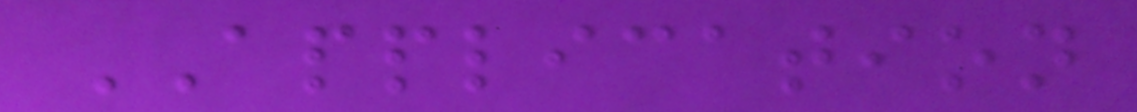APPLICATION
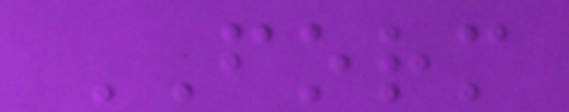FORM
